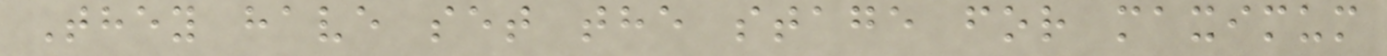They have set the stage for maximum
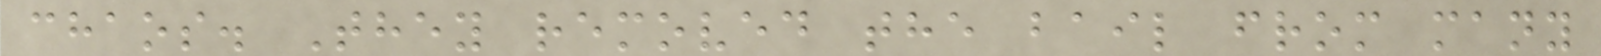chaos. They removed the bail from many
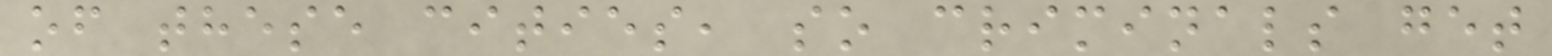of these cities, so criminals get
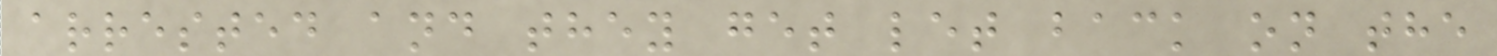arrested and they get let back on the
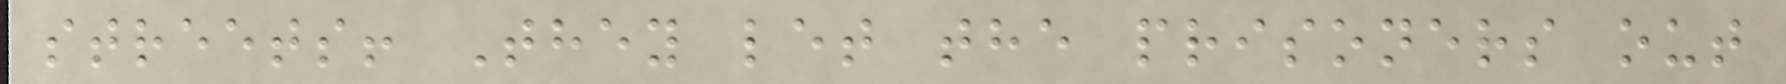streets! They let the prisoners out
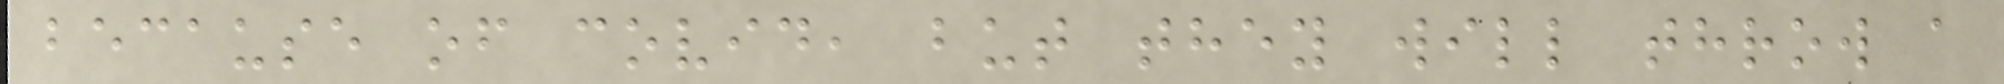because of covid, but they will throw a
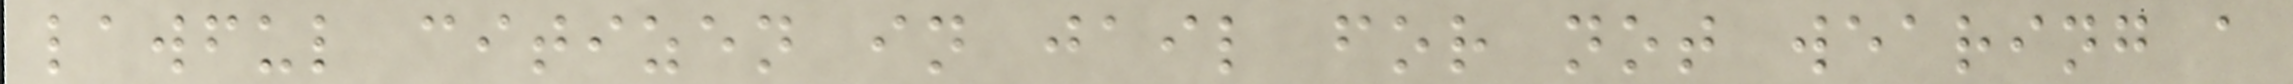lawful citizen in jail for not wearing a
